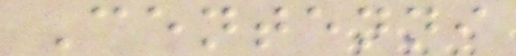Centenni
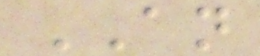AN
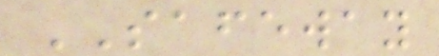SAFEWAY
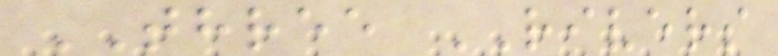THREE RIVERS
